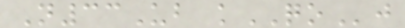N33Ub kQOj
